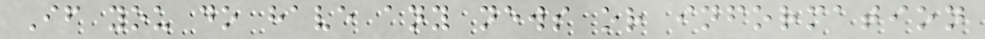If you do have any news or information
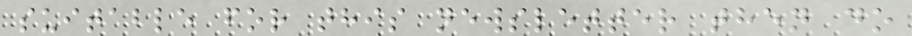suitable for this newsletter then do
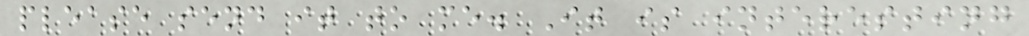please send it to me. It is interesting
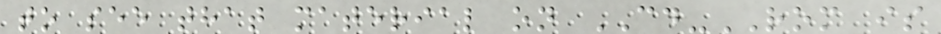to see that material on CD-ROM is
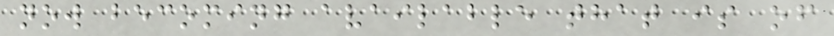now becoming available that is of
